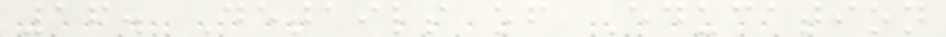16. Details of Education
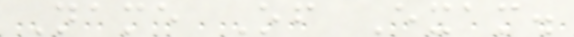Name Of Exam.
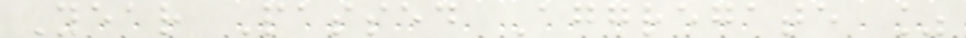Year Passed Aggregate %
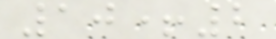10+2
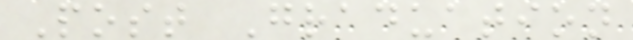Post Graduation
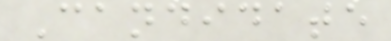Candidate
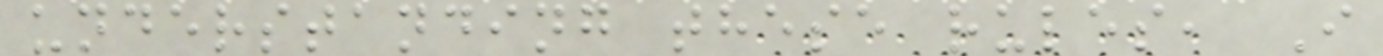understanding these rules, I
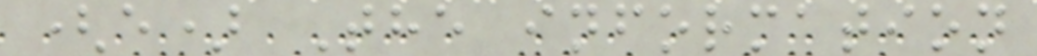(e) The information
